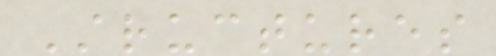Structures
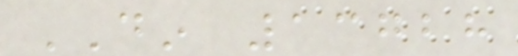DIN 13728
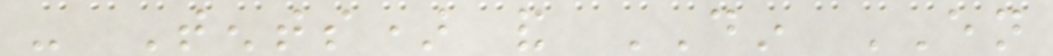- Tents) and DIN EN
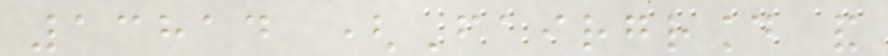13814 (Fairground and
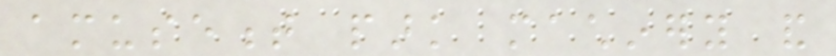amusement park machinery and
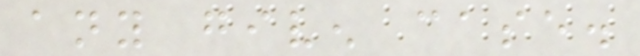any given case.
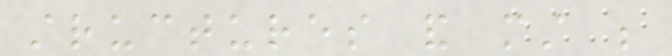structures and must be
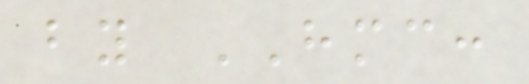by HMC:
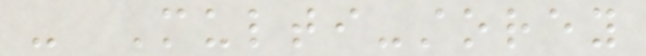- Multi-storey
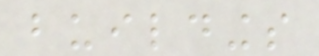buildings
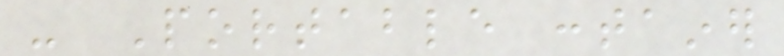- Portable container
